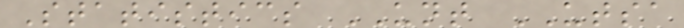Statistics UNT UTSA
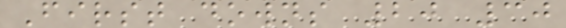First downs 20 30
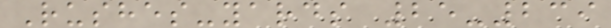Rushes-yards 25-239
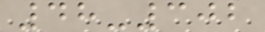48-302
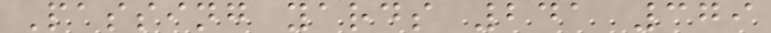Passing yards 241 379
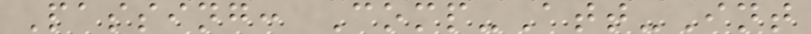Passing: Comp-Att-Int
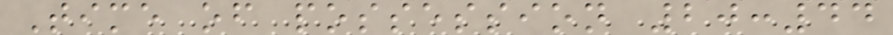Time of possession 20:44
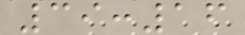39:16
